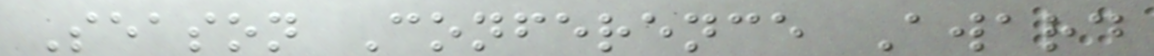Season Conference Award
